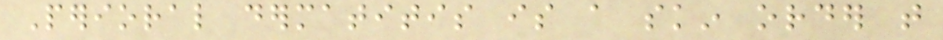Perioral dermatitis is a skin order that
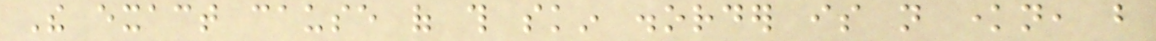The exact cause of this skin disorder is not known, but
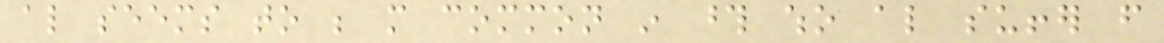also seems to be more common in those who also suffer from
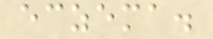eczema.
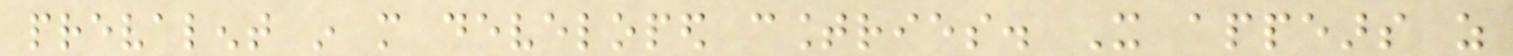prevalent in more developed countries. It appears as
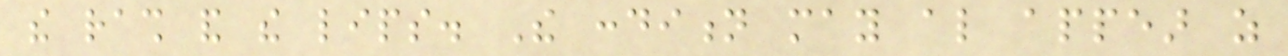the rash and the lips. The condition may also appear as
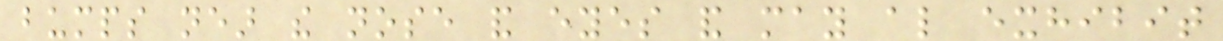bumps near the nose and eyes and may also exhibit
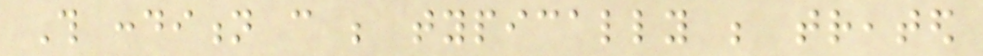This condition can be typically be treated
